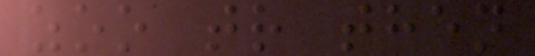zoo tr then
